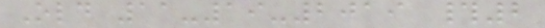Old 11-19-2019 #2
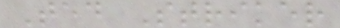Ted Striker
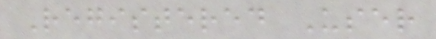Registered User
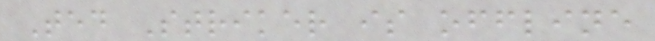Ted Striker is offline
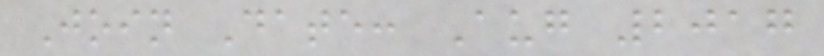Join Date: Aug 2017
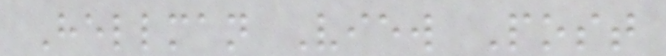Hellman View Post
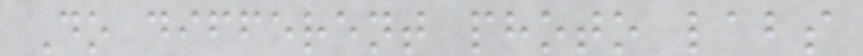Do different photo labs
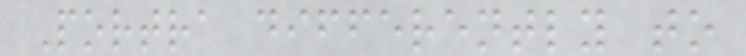Portra differently to
